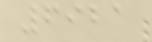6921
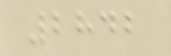2842
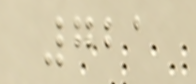721
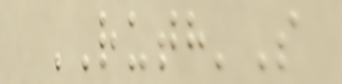RUTH'S
